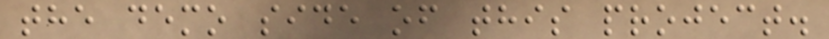the demo side of this project.
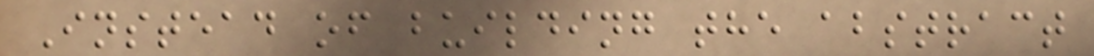Instead of building the abstract
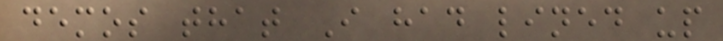demos that I had lined up
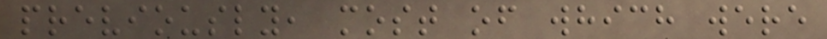previously, most of which were
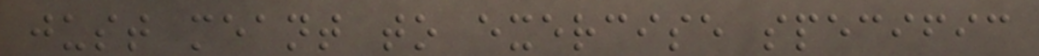just meant to exercise specific
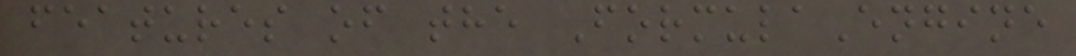features of the FormulaEngine
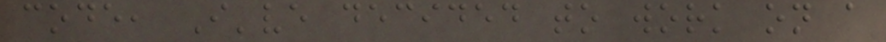code, I've decided to work on a
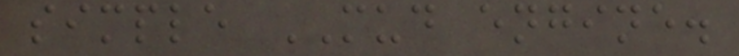simple MUD engine.
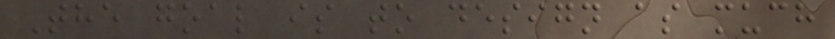The goal is to design as much
